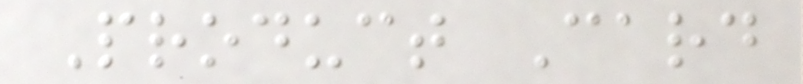Product Card
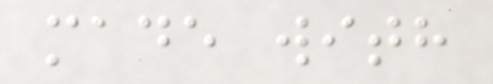made with
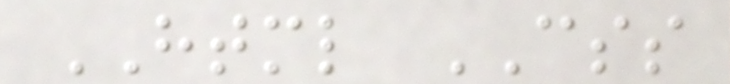HTML CSS
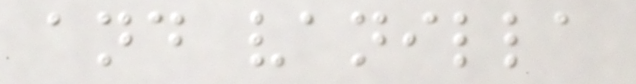and vanilla
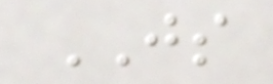JS
